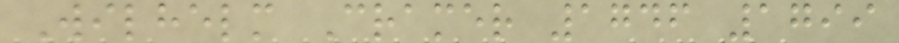Wilhelm Cramer 1746 1799
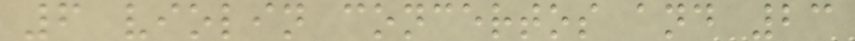6 violin concertos and 23
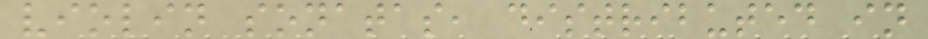violin sonatas, distributed in
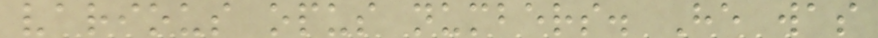various opus numbers. He was
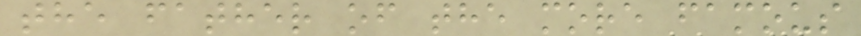the father of the more famous
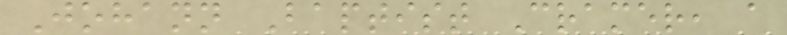Johann Baptist Cramer, a
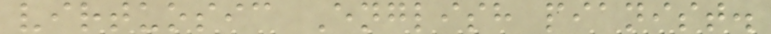virtuosic English pianist.
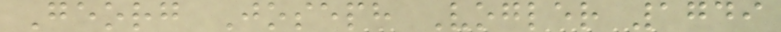Georg Joseph Vogler 1749
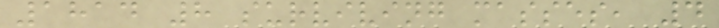1814 8 surviving masses, 4
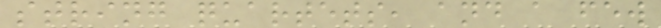string quartets, and a few
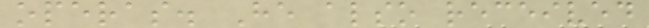operas. He also received
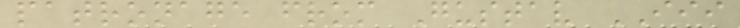patronage from Gustav III
